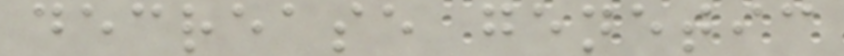decrease genetic
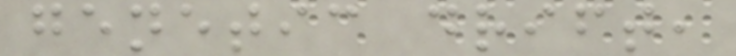genetic drift,
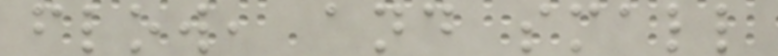flow, and small
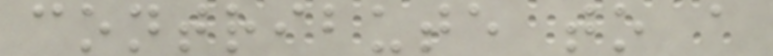contribute to a
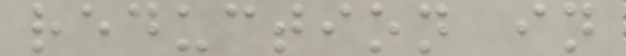reduction in
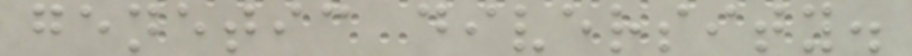genetic diversity.
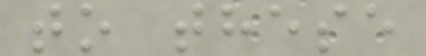to these
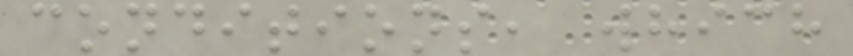conditions, which
